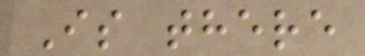Is there
